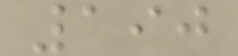190
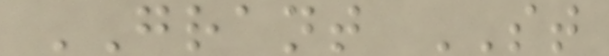GRANT ST
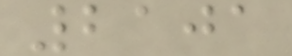2101
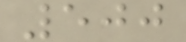500
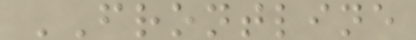FRONTLINE
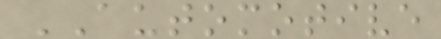AUTOMOTIVE
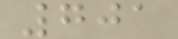701
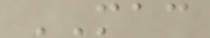MAC
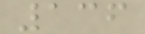136
